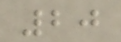20
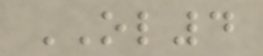OL4
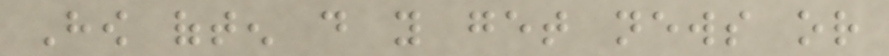How often do you get news or
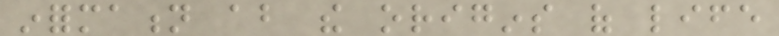information about the origins of life
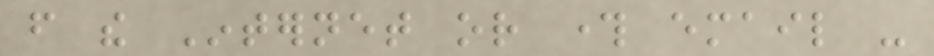from the Internet or through email -
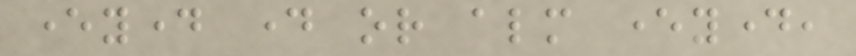everyday day or almost everyday,
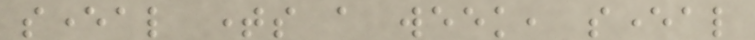several times a week, several
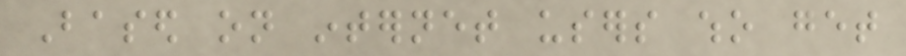Based on internet users who get
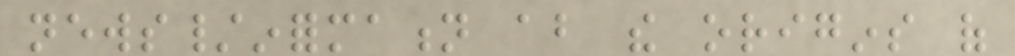news/information about the origins of
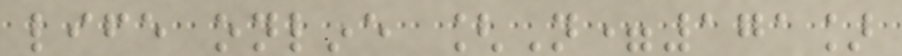life online [N=171]
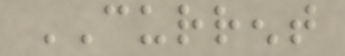CURRENT
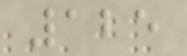125
